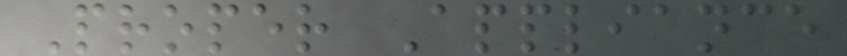Proper Appliance
